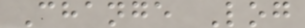Change Log
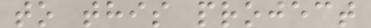to this project
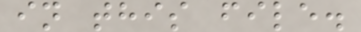in this file.
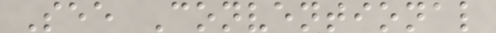See Conventional
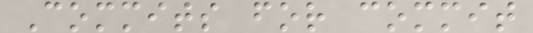Commits for commit
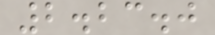2.23.0
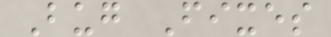Bug Fixes
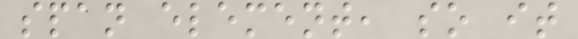span element, so it
